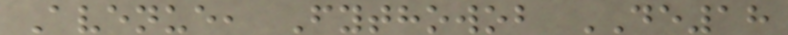Avenue, Fythowob DE18
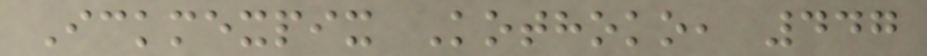Ickmexpix Kothoko, 447
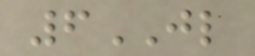6JL
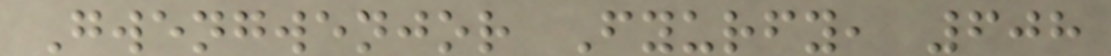Gwengwenjor Fyurfy, 608
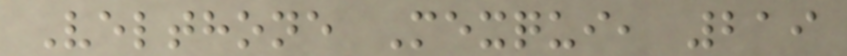Velthone Mexqui, 219
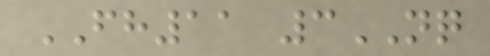FH11 3NQ
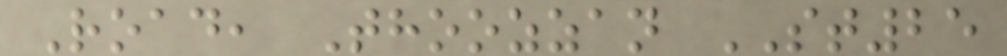Road, Thoozzan ST25
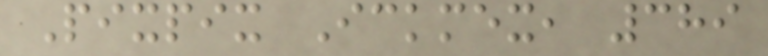Pixpix Ickmex, 389
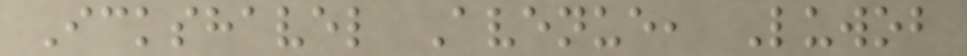Ickshavel Avenue, Luwob
